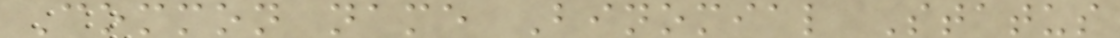Common name Binomial Status
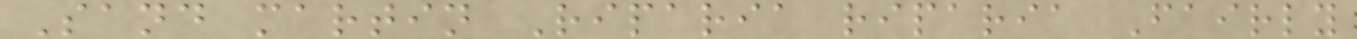Sand martin Riparia riparia Fairly
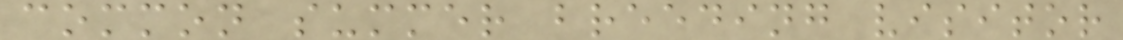common summer breeding visitor
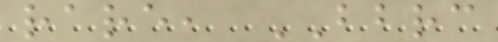rare, BBRC
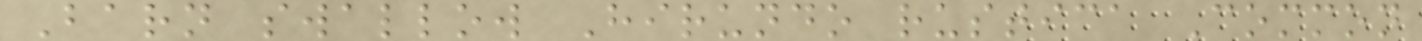Barn swallow Hirundo rustica Common
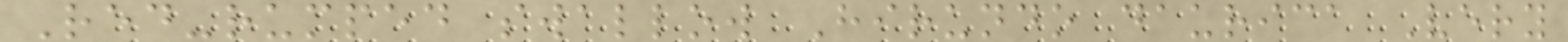Red-rumped swallow Hirundo daurica Very
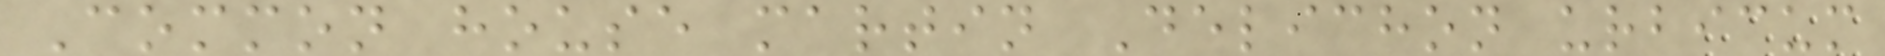Common house martin Delichon urbicum
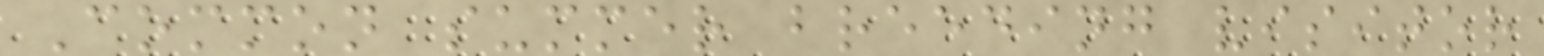Common summer breeding visitor
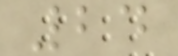24
